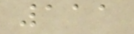111
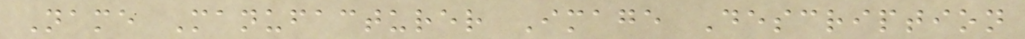Name Manufacturer Image Description
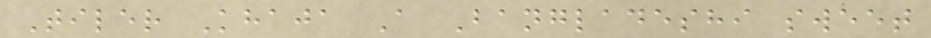Tiler Khaja A Bangladeshi sweet
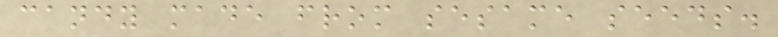candy made from sesame seeds.
